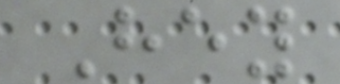Hey
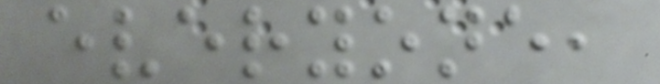everyone,
